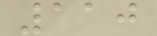110
